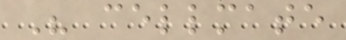His cellmate
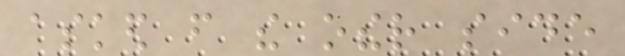asked from the other side
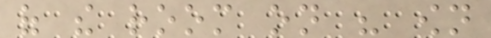of the room on his own
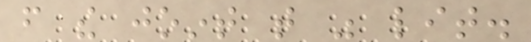from the joint that was lit.
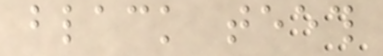black teeth
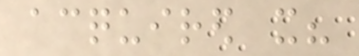acquired it?
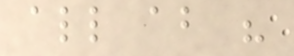all about his
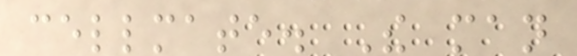cellmate. The man
